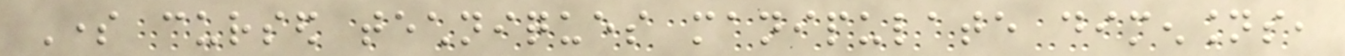Some cursed techniques manipulate dimensions,
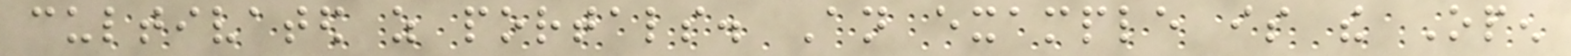cultivated as portals. An example is the Open
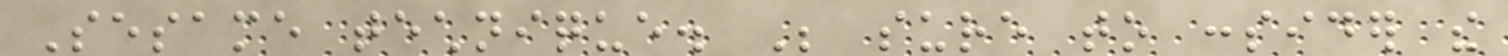Sesame technique. Be sure to consider the
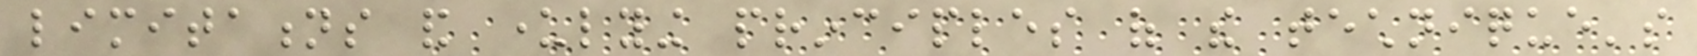limitations and underlying principles of the technique's
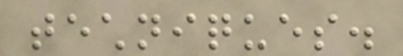techniques.
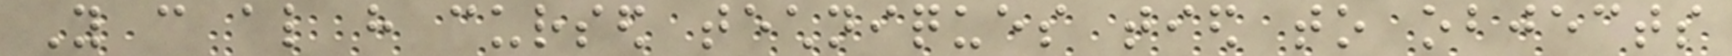You can also have cursed techniques tied to objects
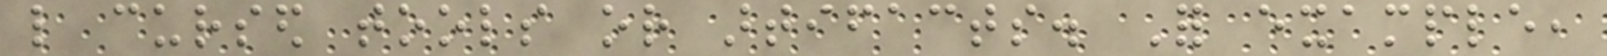like cursed tools or artifacts. For example,
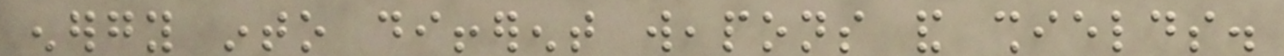energy into different weapons and shields.
